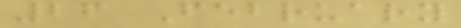26 February
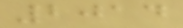2014
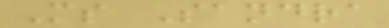Ms Sandra
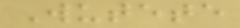Wutete
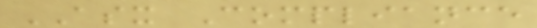ASX Compliance
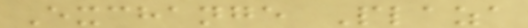Exchange Plaza
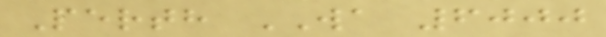Perth WA 6000
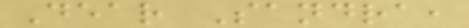Dear Sandra,
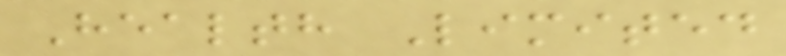Health Limited
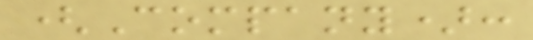(Company):
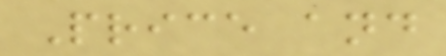Price and
